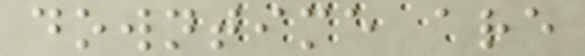downtime are
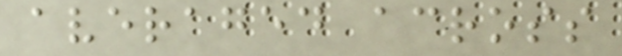averaged across
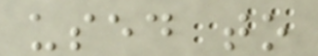used to
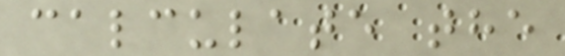calculate the
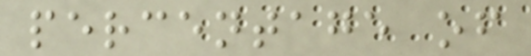percentage of
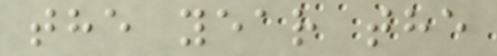the year the
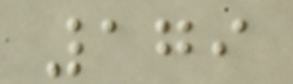179
